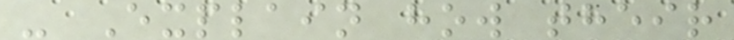- Explain how their
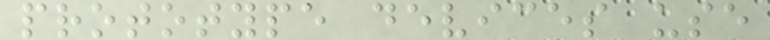prototype devices use
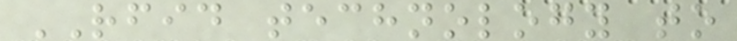RFID technology to
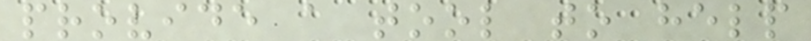provide a tool to help
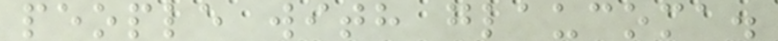people with glaucoma.
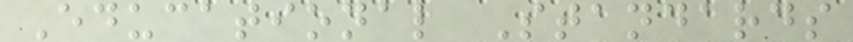Educational Standards
